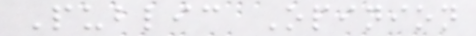Public Opinion
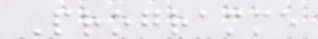Programme
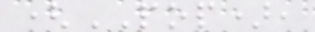(POP),
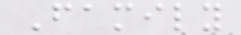Family
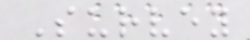Survey
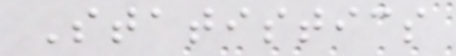Statistics
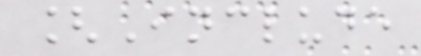[Include
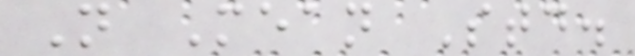N Mean Std.
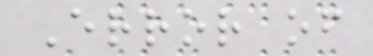Error of
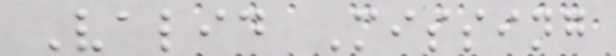Valid Missing
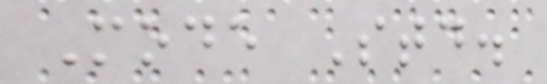Mode Std.
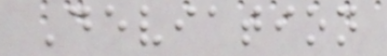Deviation
